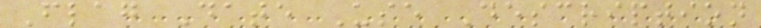Flag Date Use Description
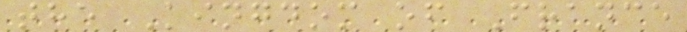the Kingdom of France
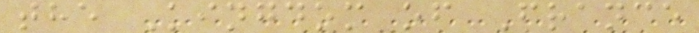the Kingdom of France
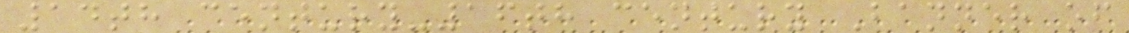14th century-16th century Banner of
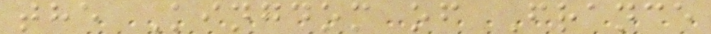the Kingdom of France
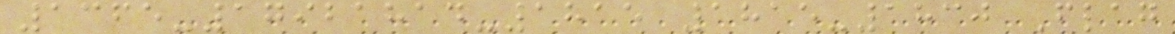1365-17921814-1815 1815-1830 Flag
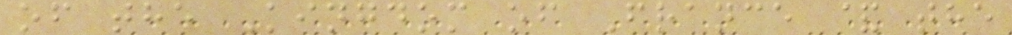of the Kingdom of France & the
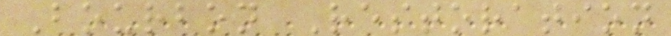Bourbon Restoration
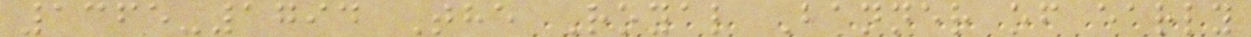1365-1794 The Royal Banner of early
